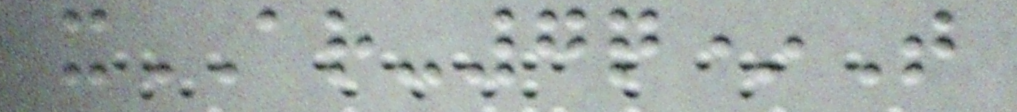xAR-7q*T
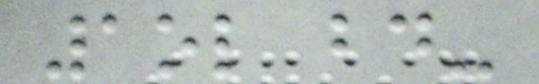1ol bd-
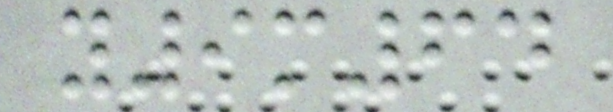y9m64
